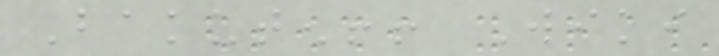Bakuten!! Wiki
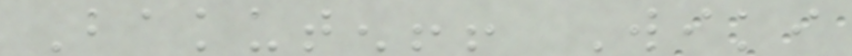Bakuten!! Wiki
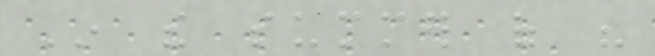In the summer of his
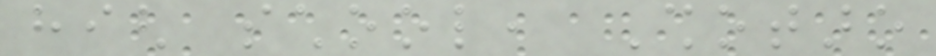high school, Shotaro
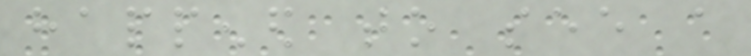happened to see a
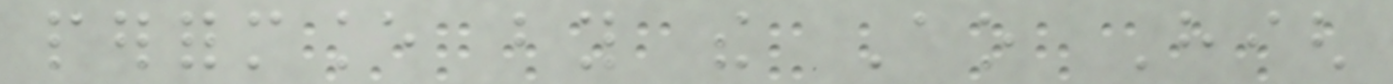performance by the Ao High
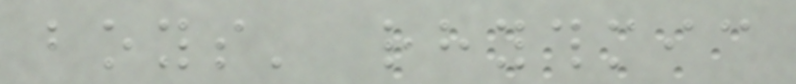boys' rhythmic
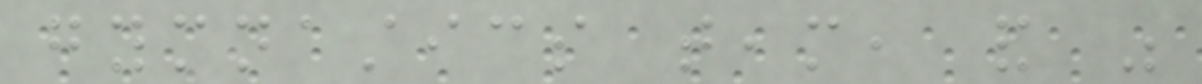gymnastics team, and was
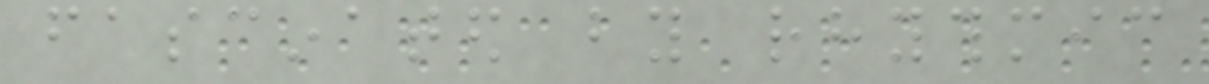fascinated by rhythmic
